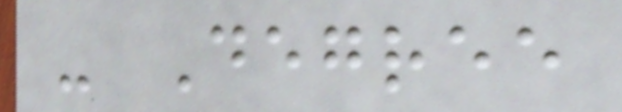- Degree
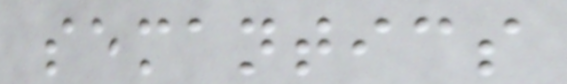semantics
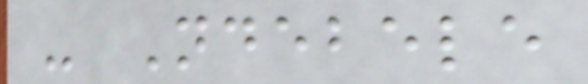- Ndebele
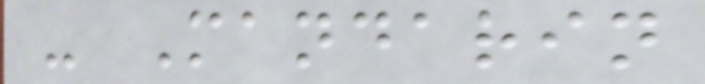- Mandarin
